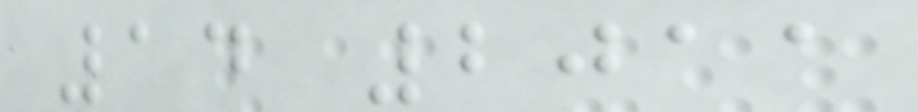14 2011
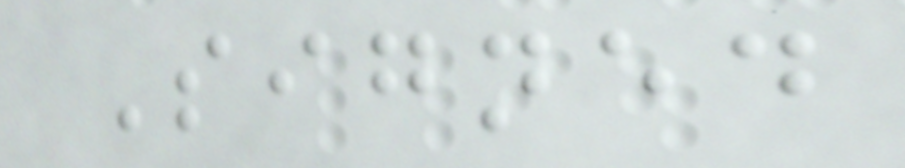Signed
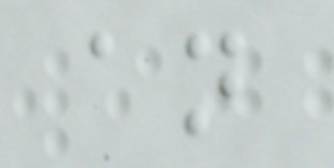an
